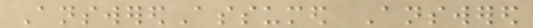AnsweredAssumed Answered
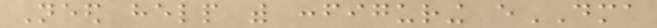Need help with configuring eDMA
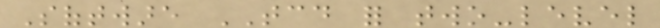Software TCD for two-level
